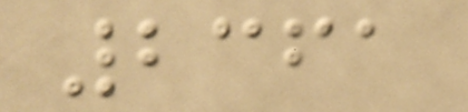2361
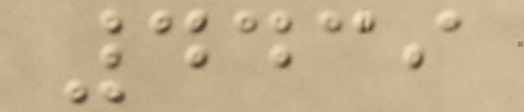4439
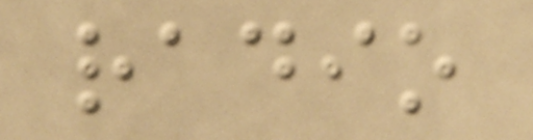radio
